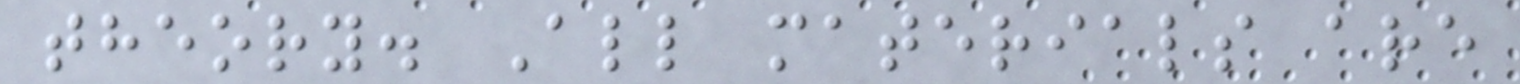theory. All materials are
